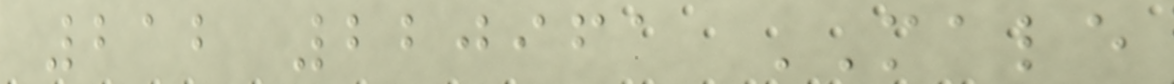212 220961 MALE
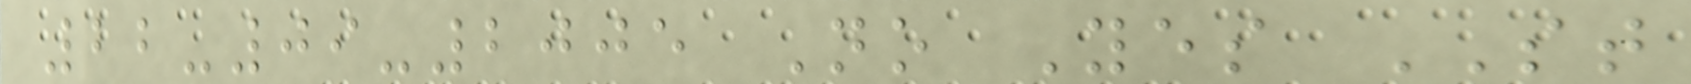22-09-2005 No Yes ST
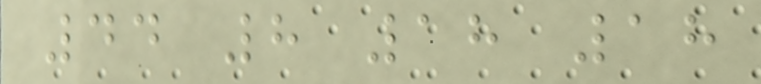44 8 18 18
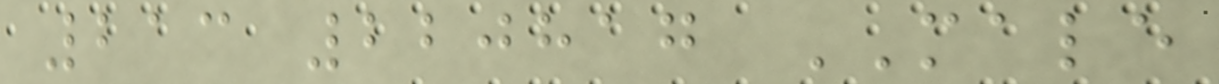213 220817 MALE
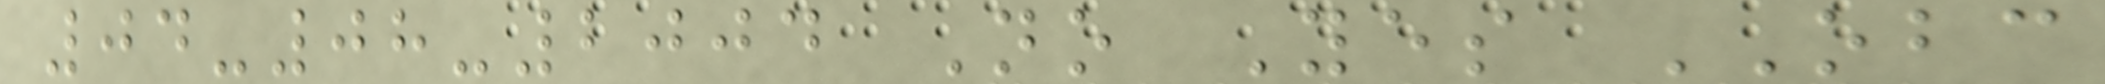04-08-2004 No Yes OBC
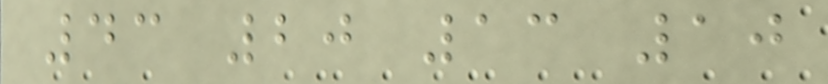43 20 13 10
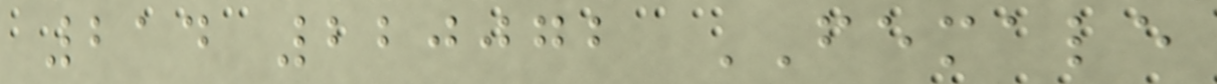214 220072 FEMALE
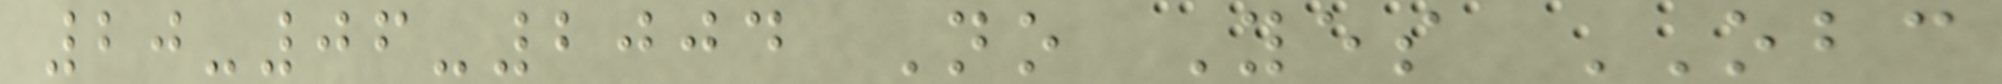20-06-2004 No Yes OBC
